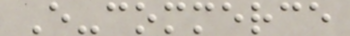E-commerce
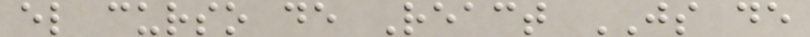el curso de React JS de
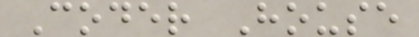Coder House
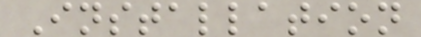Installation
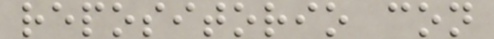repositorio con
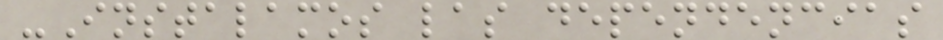-Instalamos las dependencias
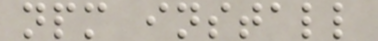npm install
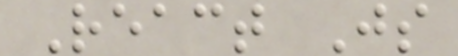React Js
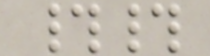##
